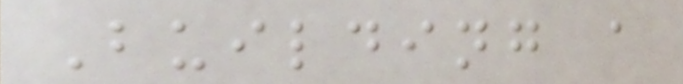Building a
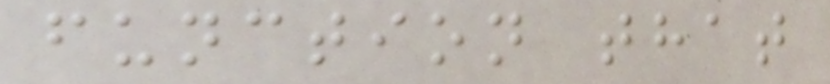function that
